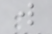w
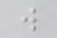w
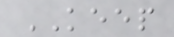KEEP
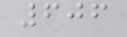606
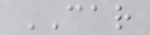CAR
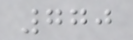770
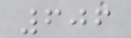606
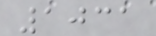1031
